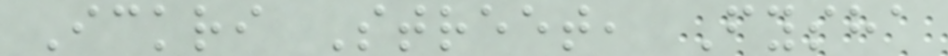Ickri Street, Fysha
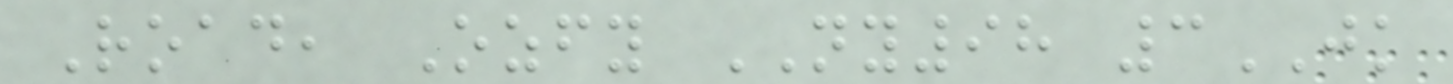Road, Ozfy NY98 3JK
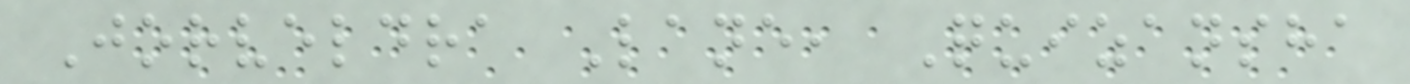Jorveldra Lane, Quizansha
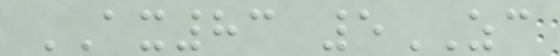AX83 5ZC
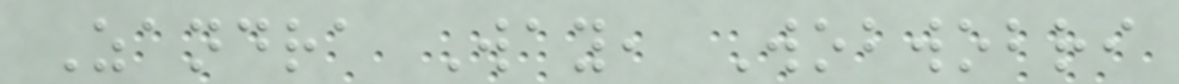Zandra Way, Wobwobri
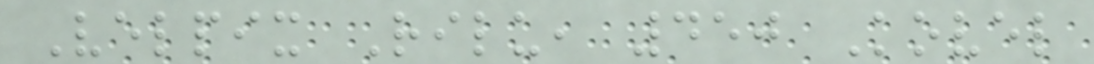Velpix Rilu, 450 Kovel
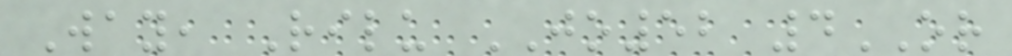Way, Rilu JO52 4OR
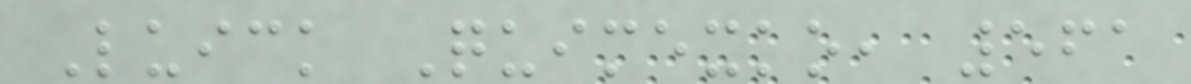Luick Quimexko, 561
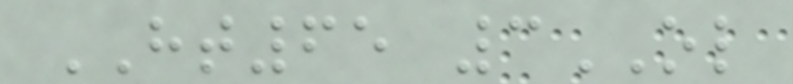HT65 3OL
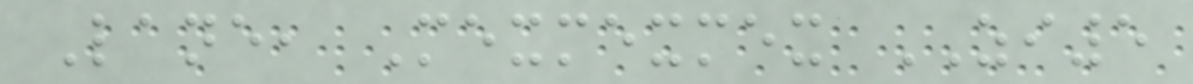Lane, Mexmexmex ZI5
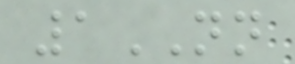1NN
